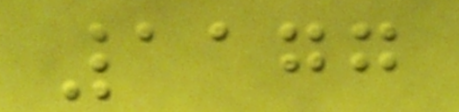1177
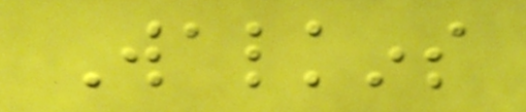Walkins
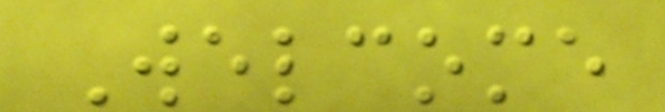Welcome
